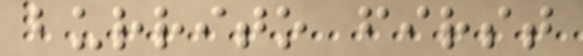burrito first
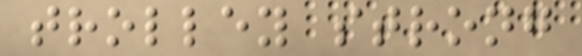trolley strong
